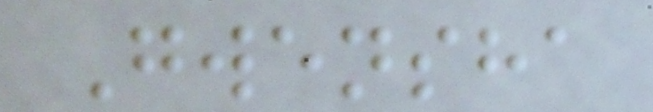Gwensha
